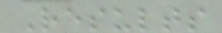Results
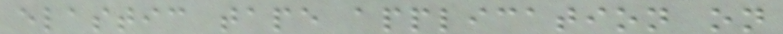elastic tape application on
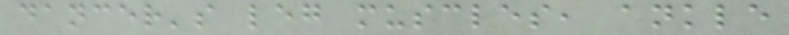dancer's leg muscles, ankle
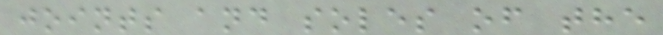joints and soles of the
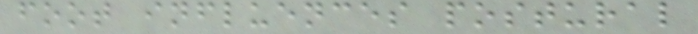foot influences postural
